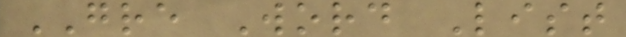GRE Word List
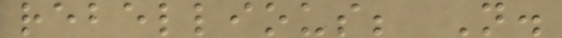rebellious; N.
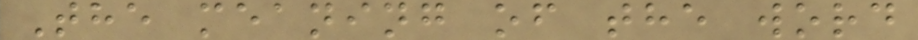The meaning of the word
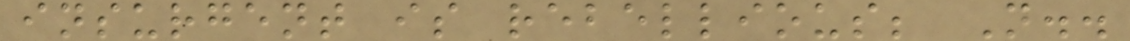insurgent is rebellious; N..
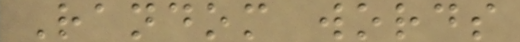Random words
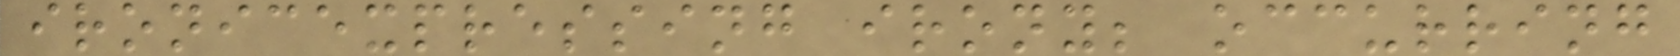ironicexpressing irony; occurring
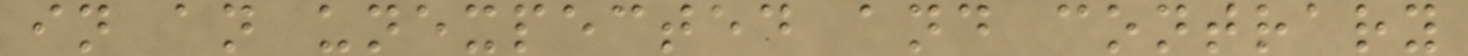in an unexpected and contrary
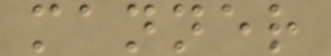manner
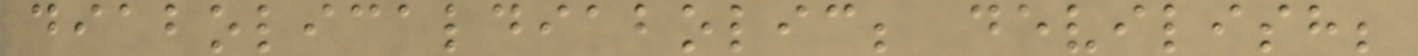diabolicaldiabolic; devilish;
